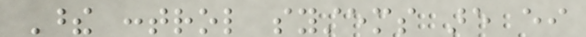These control systems are either
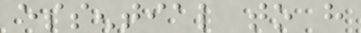essential to have
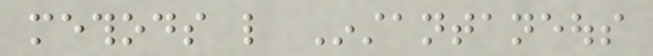methods like Instantaneous
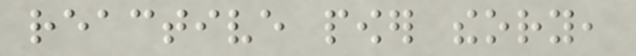reactive power theory,
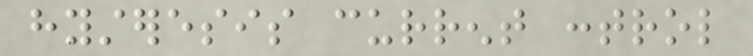hysteresis current control
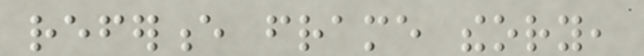reference frame theory,
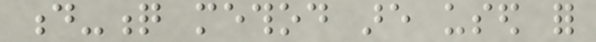d-q method are used for
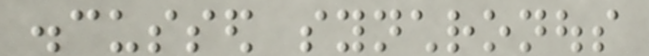discussed synchronous
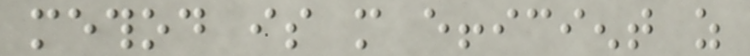method is more efficient as
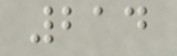214
